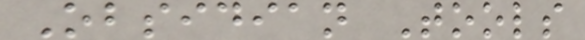Obsidian Tools
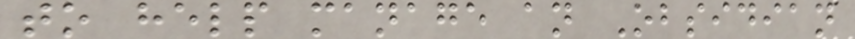to help manage an Obsidian
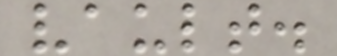vault.
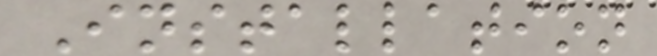Installation
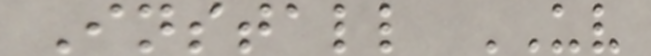Install UV
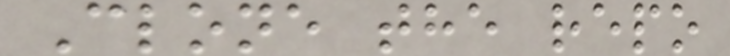Clone the repo
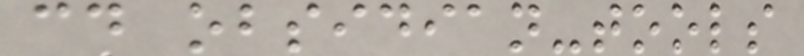cd obsidian-tools
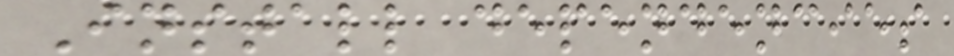Install dependencies
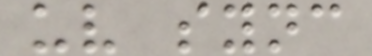uv sync
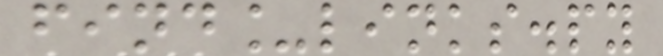find_links.py
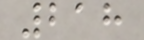218
